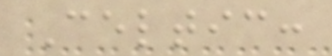Celtic:
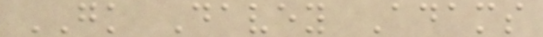GK Davey Adams
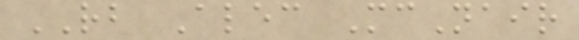RB Alec McNair
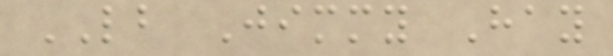LB Jimmy Hay
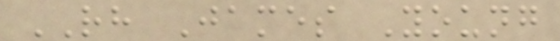RH James Young
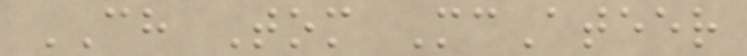CH Tom McAteer
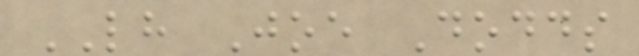LH Joe Dodds
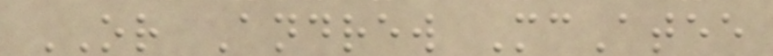OR Andrew McAtee
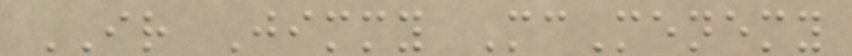IR Jimmy McMenemy
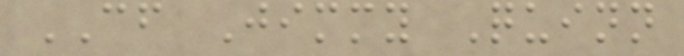CF Jimmy Quinn
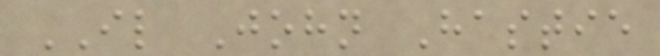IL John Hastie
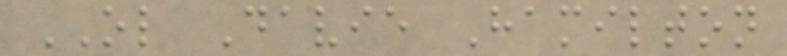OL Davie Hamilton
